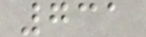731
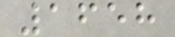1658
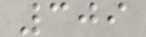309
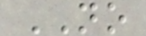NO
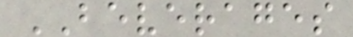BEVERAGES
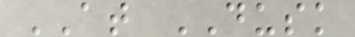AT DUSK
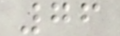76
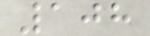108
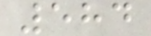584
